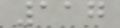117
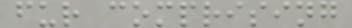fur comprising
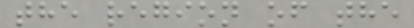the region of the
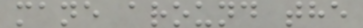mane around the
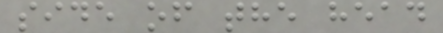side of the head
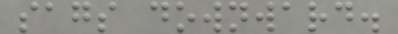sags downward.
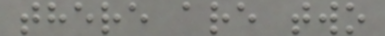there are two
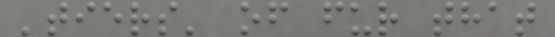'tiers' of fur that
